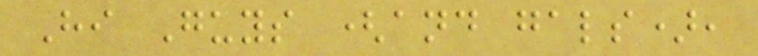Hi Guys (and gals),
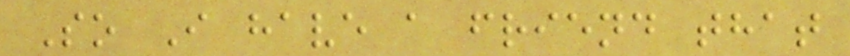So I have a friend that
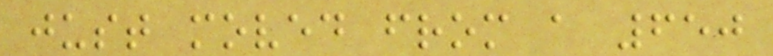just moved from a 650
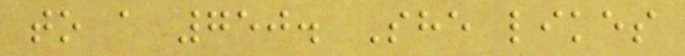to a 750. She likes
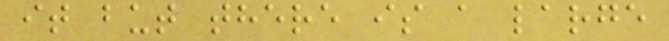it but there is a large
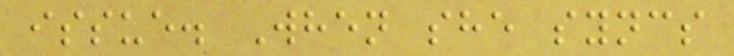issue. When she syncs
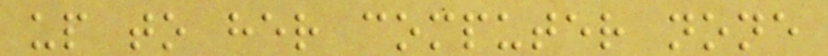up to her computer none
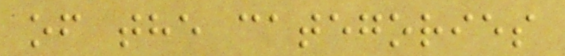of the categories
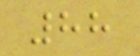88
